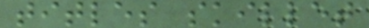titles skillet
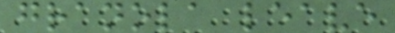granola leave
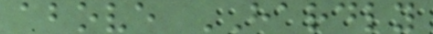above HARDLY
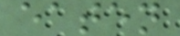eaten
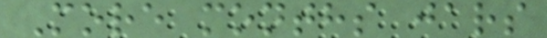More months jars
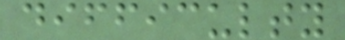difficulty
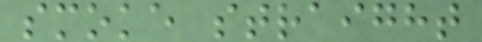smoke straight
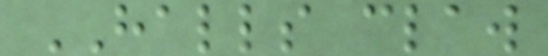HALLS claw
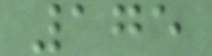175
